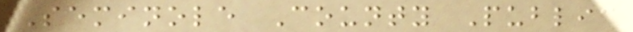Seminole County Public
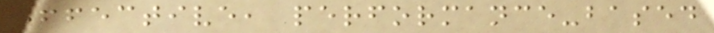effective, performance-based
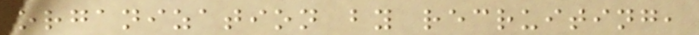organization by recruiting,
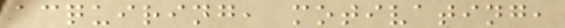acquiring, motivating,
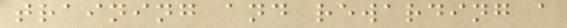training and rewarding a
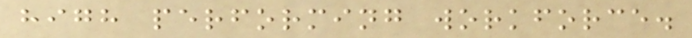high performing workforce.
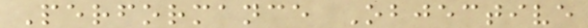Performance Objective
